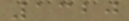1320
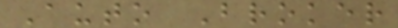Auto Broker
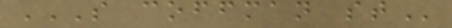S COFFMAN ST
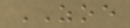ZOE
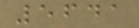5641
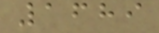1689
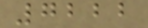7222
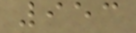953
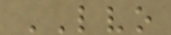LVO
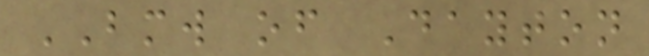BMW of Dayton
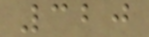320
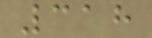318
